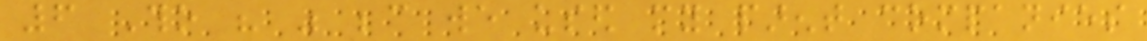6 Tho his was because we used my parent companies
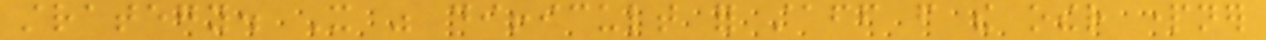strategy. It was difficult for staff from the other partner
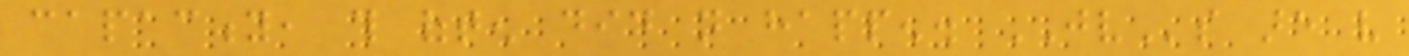capacity, this often did not happen. JVs are very
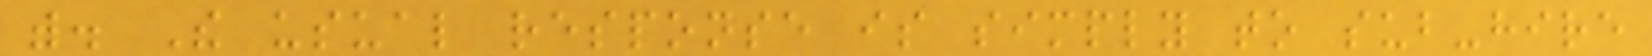with. The usual response is simply to sub-hire
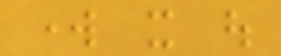work it out
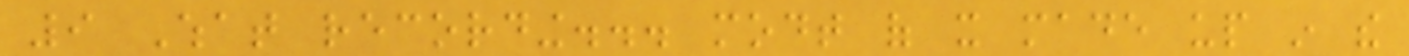9 What recording... modt of it made up in the
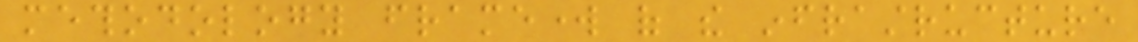methodology framework of the infrastructure
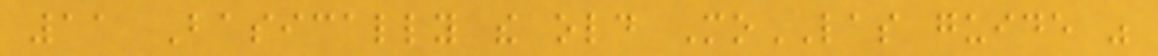11 Basically the old MoLAS guide was
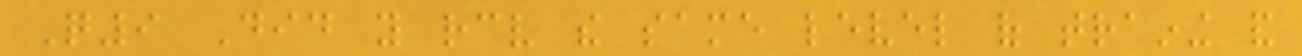Q9 Did you receive the same level of training and
